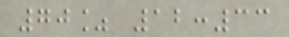70% 12:33
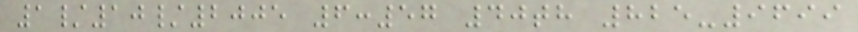1/10/2005 6:57 40th 825-9699
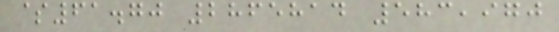$61.70 2865814 583,970
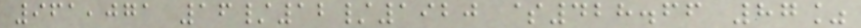961,071 16/12/1920 $428.66 87%
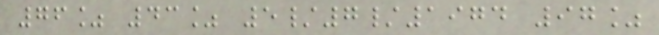76% 43% 5/7/1974 97%
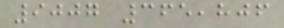9007 365,806
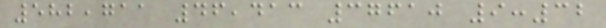582,711 46,413 37610 9:32
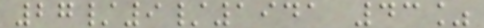27/9/1941 43%
